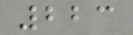223
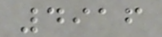4916
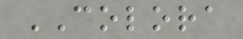COLORA
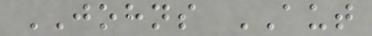JOHNS AUT
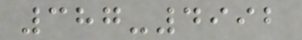387-4992
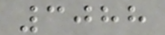3088
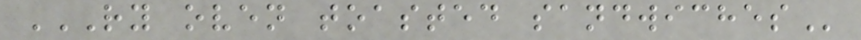RY OVEN TOASTED SANDWICHES
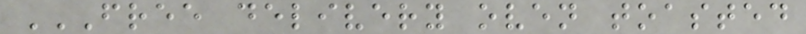FREE DELIVERY OVEN TOASTED
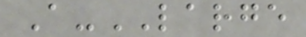A-LARGE
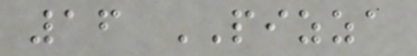16 PIZZA
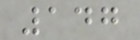147
